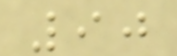90
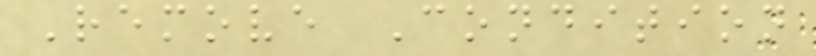Remove Condition
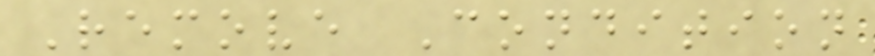Remove Condition
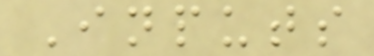Inputs
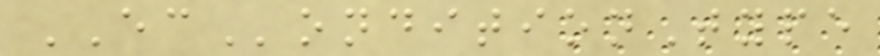EConditionType
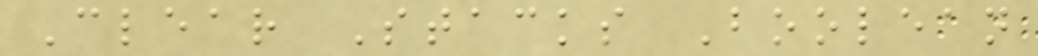Clear Stacks Boolean
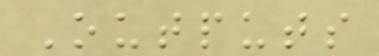Outputs
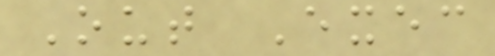Out Exec
